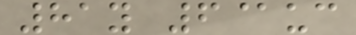81y 6@uc
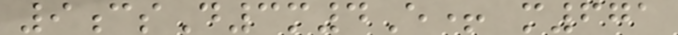9csD3m4E+ m671
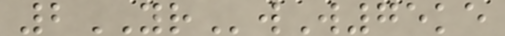2YRwW75ke
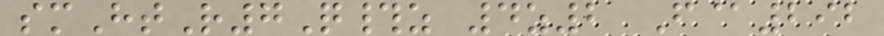smHtR7Q#z 4z2 F@292
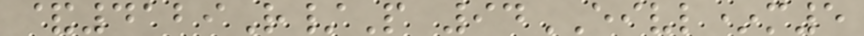&4129R/P 94EIVL*m5
